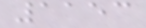1153
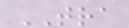TRA
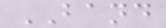BAND
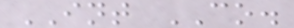INT CO.
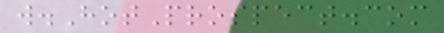w.HotProspect.com
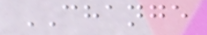CHANGE
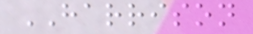HARRISON
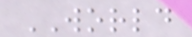WORLD
